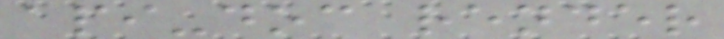api-doc render
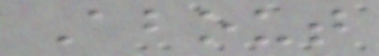About
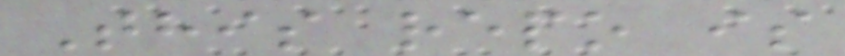This repo is
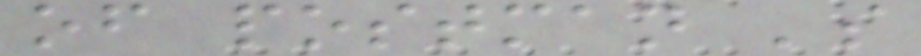of postman 's
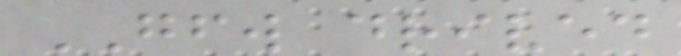GFW drived
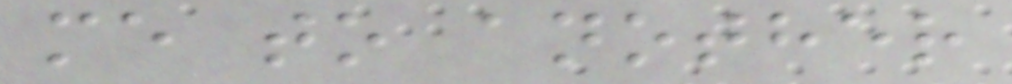me to another
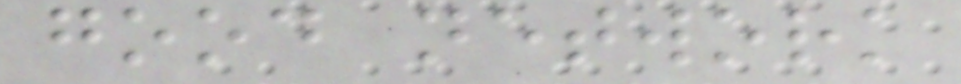good network
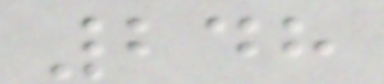248
